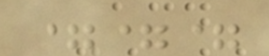===
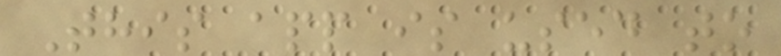This app is used to
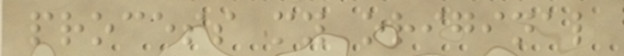process my original
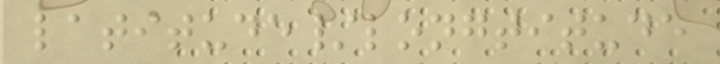latitude/longtitude
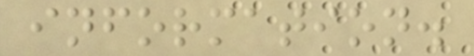information.
